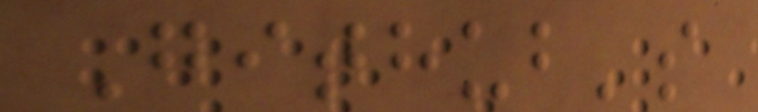Github's
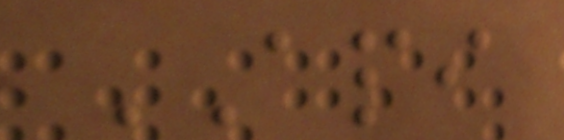API
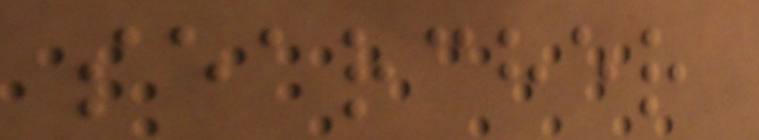searcher
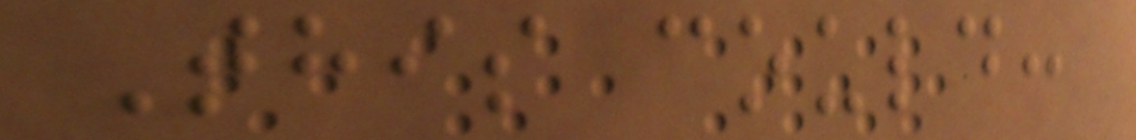This could:
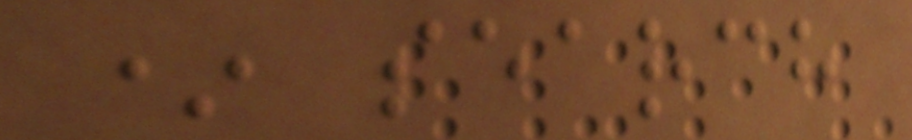* search
